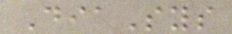DiaSys
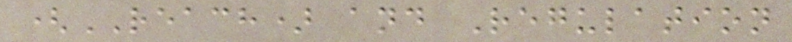(REACH) and Regulation
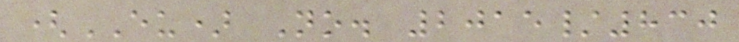(EU) No. 2015/830
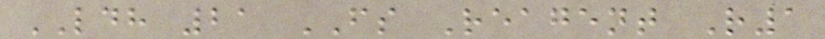LDH 21 FS Reagent R1
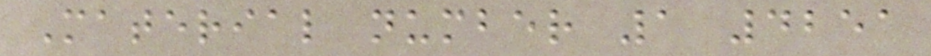Material number 1 4251
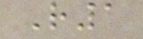R1
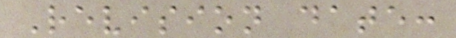Revision date:
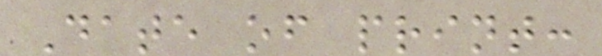Date of print:
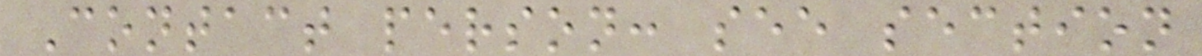Contact person: see section
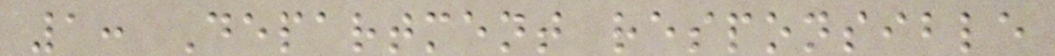1: Department responsible
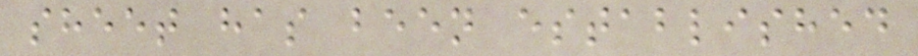sheet has been established
